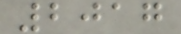2017
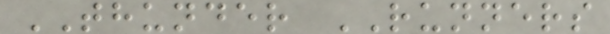THUNDER RUNNERS
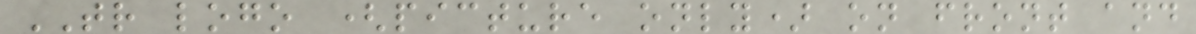TR logo (picture only) on front and
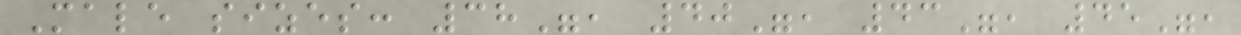Male sizes: 38", 40", 43", 45",
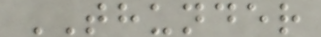THUNDER
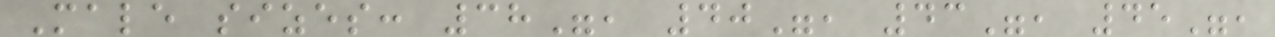Male sizes: 38", 40", 43", 45",
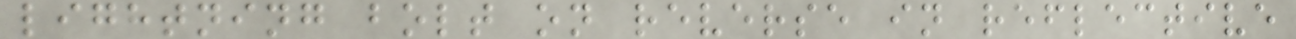lightning bolt on reverse in reflective
